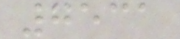7531
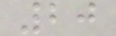20
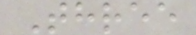Three
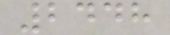2448
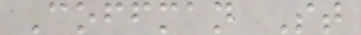Coffman St
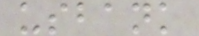usbank
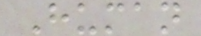Human
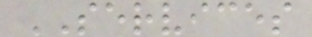SERVICES
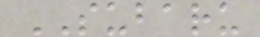SUBARU
